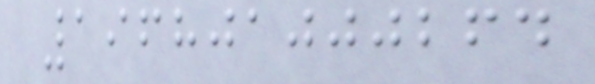196801000264
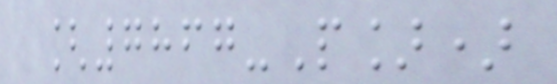[7867-P])
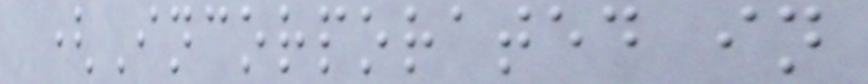(Incorporated in
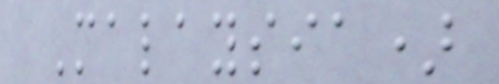Malaysia)
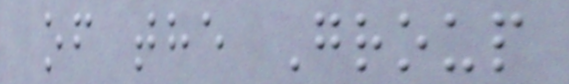of the Group
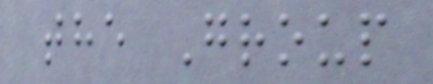the Group
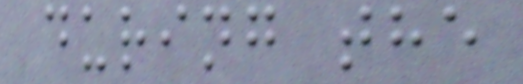during the
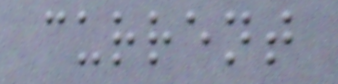current
